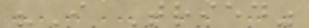"I Tried"
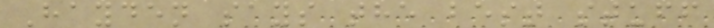Hayden says the best stuff
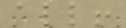all!
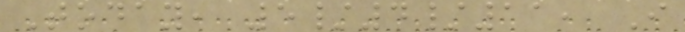Today, 5/4/11, I
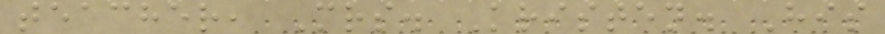teacher, Mrs. Kristen. His
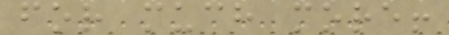for much more!
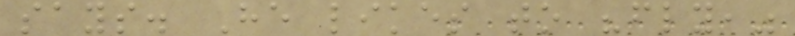says. He likes to "fly,"
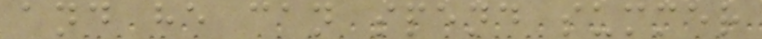and he can spend summer
